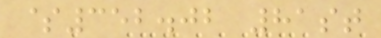$352.02 81st
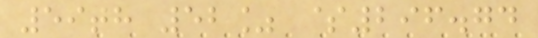59th 52% $296.74
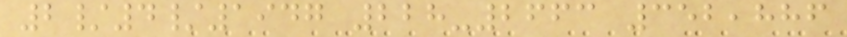2/4/1947 228-2663 352,886
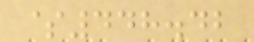$448.42
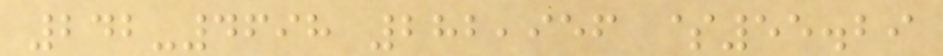242-4698 282,956 $55.29
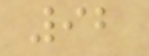92
